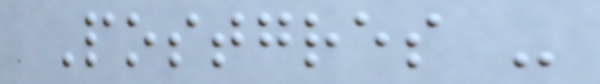Postgres -
